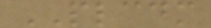PLCDM
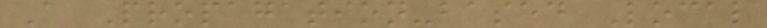A Propagation-based Local
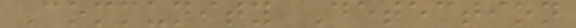Community Detection
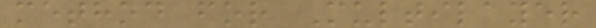method for Multilayer
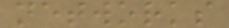networks
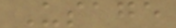Usage
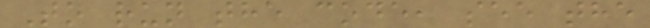To run the code, see the
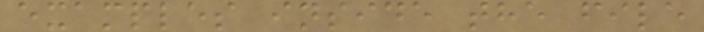examples inside the file
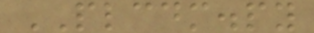PLCDM.py
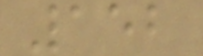152
